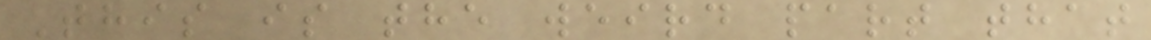This is the weird part that
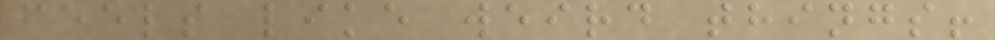feels like weird things!
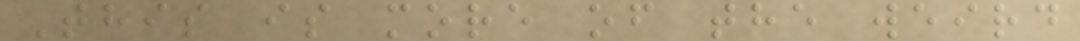This is more of the weird
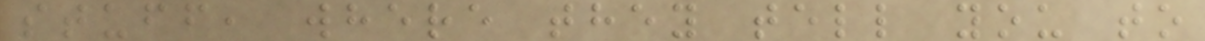stuff, where they tell you to
